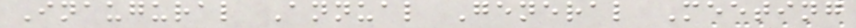Inaugural Annual General Meeting
